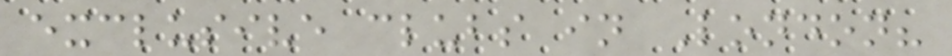exclusive clubs in London?
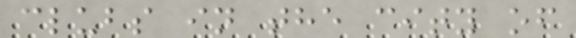clubs in the city of
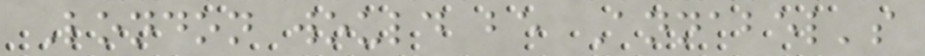London would be Annabel's
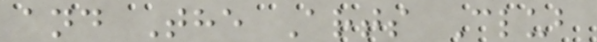and The Arts Club
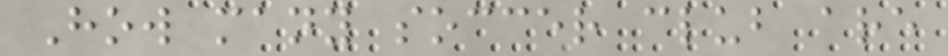How many soccer club are
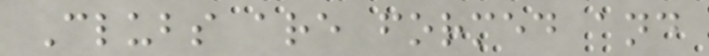Clubs are formed and
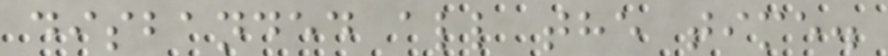disbanded all the time.
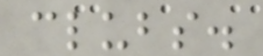clubs.
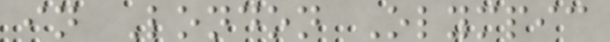in London Olympic
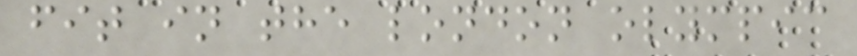fit in the london olympic
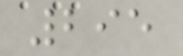295
